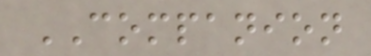COMPANION
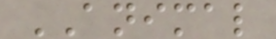ANIMAL
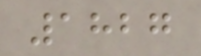1827
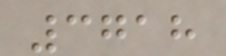3718
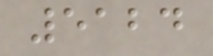5124
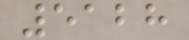5128
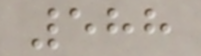588
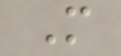M
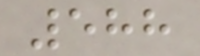588
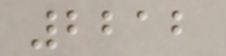2212
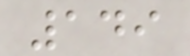149
